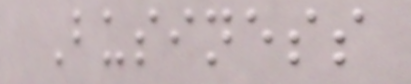Business
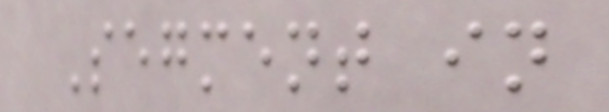Segment in
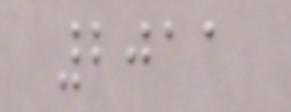2011
